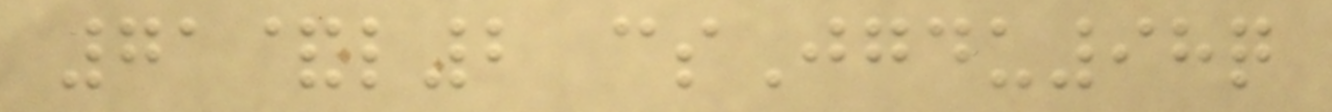71&l2 csJgdu98q
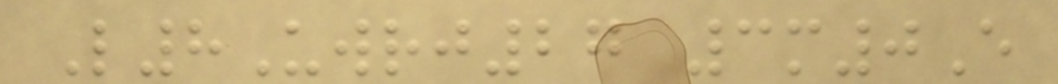L8Uwrj27 3m0E
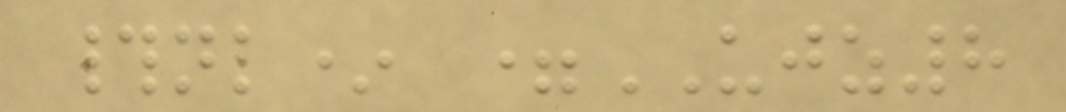#nk* =UJZ8
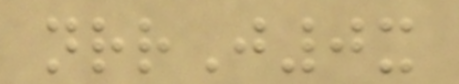nrrJ0x
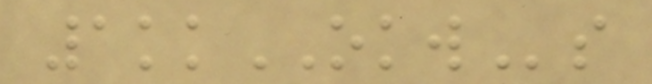1kkOKWs
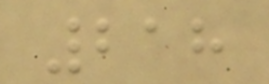218
